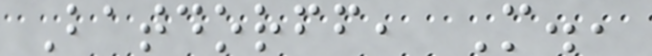Batdorff, M.,
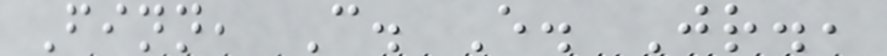Finn, C. E. Jr.,
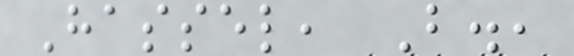Hassel, B.,
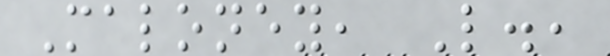Maloney, L.,
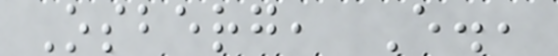Osberg, E.,
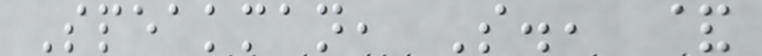Speakman, S., &
